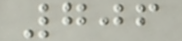706
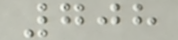708
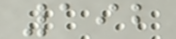192
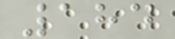184
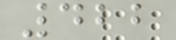422
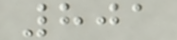801
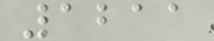1211
